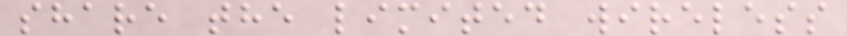share the limited wireless
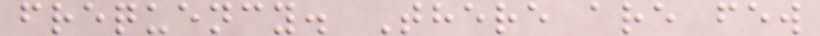frequency. There are few
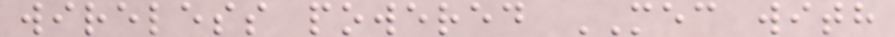wireless powered MEC with
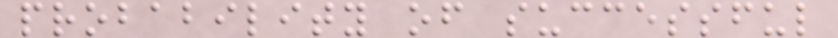probability of successful
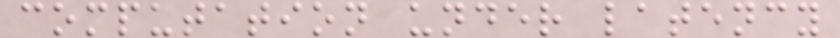computation under latency
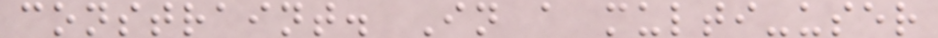constraint. In a multi-user
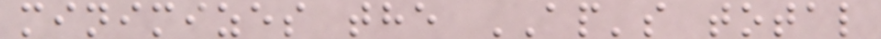minimizes the AP's total
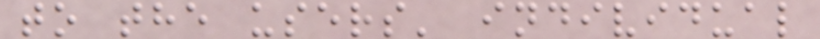to the users' individual
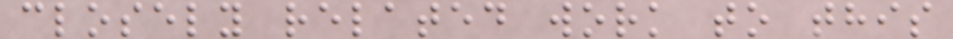closely related work to this
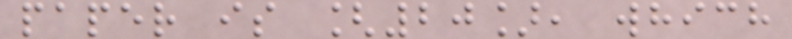paper is [20], which
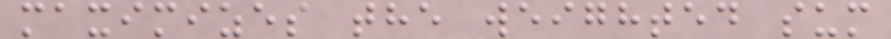maximizes the weighted sum
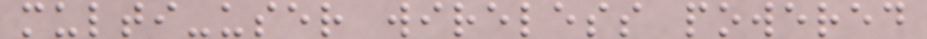multi-user wireless powered
